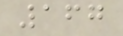167
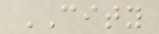CITY
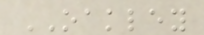OAKLEY
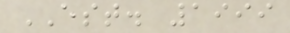EST. 1999
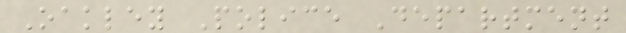Oakley Police Department
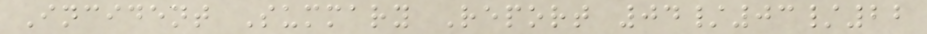Incident Summary Report 04/03/22
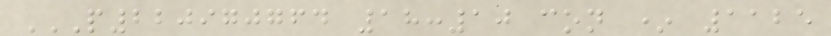P220970764 18:10 CON * 1125
